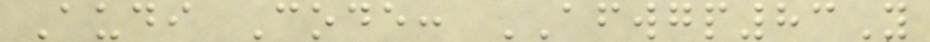Audi Code: AFWGP83Y
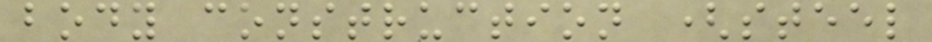body construction (steel
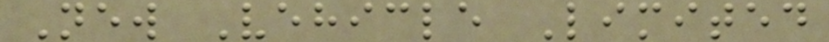New Vehicle Limited
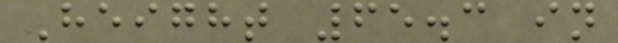Height 65.3 in
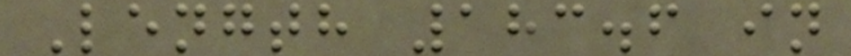Length 183.6 in
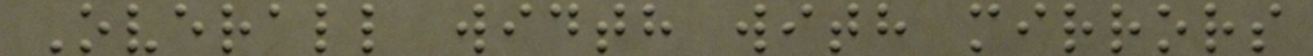Overall width with mirrors
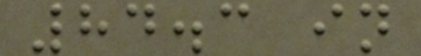84.3 in
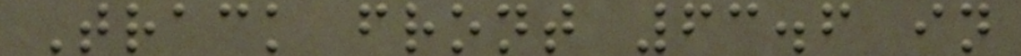Track front 63.6 in
